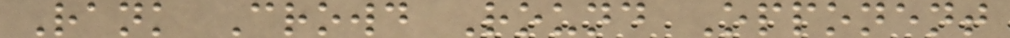Rank Crowd Round Opponent
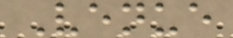Venue
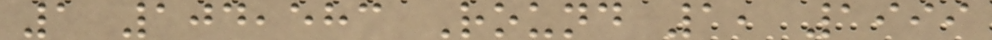1 104,583 Round 1, 1999
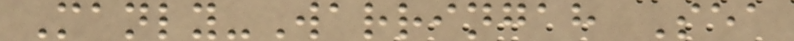Manly-Warringah Sea
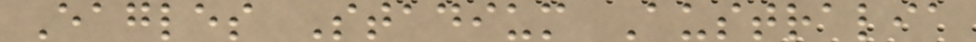Eagles Stadium Australia
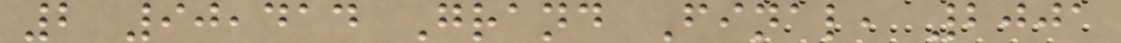2 90,414 Grand Final, 2001
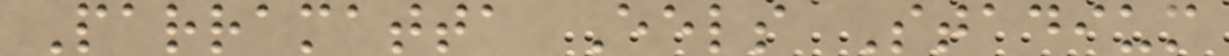Parramatta Eels Stadium
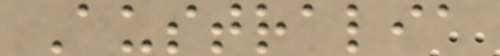Australia
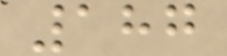187
